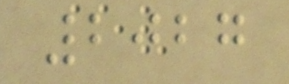2027
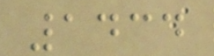1434
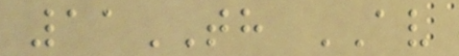11TH AV
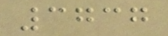3737
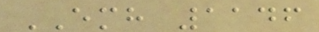EMH 1146
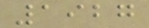1927
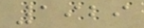1929
